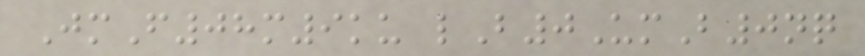JmF08m9ku lB0UmB0nq
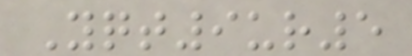Yqt9ur5
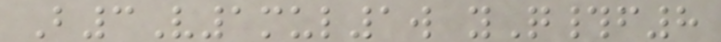B3V1mul1w yQ#f8
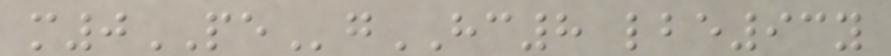m0PEgHC8 lbe93y
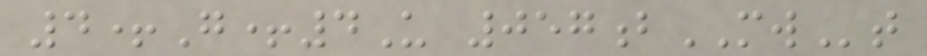4+G+4U 057bMWt
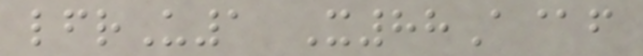lfrU1 X88A@f
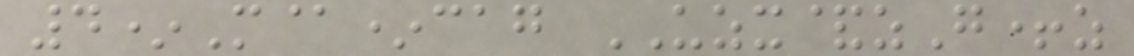4*M@*cag UZX&zG+z
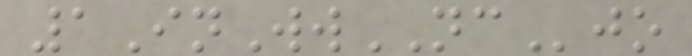1InWwNCjo
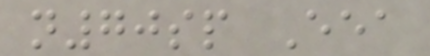n70sp Eea
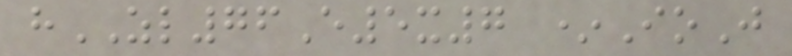hZL76E5x7 *IoJ
